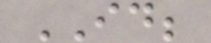ID;
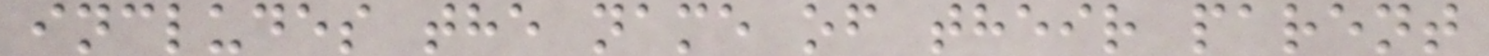includes the name of their parent
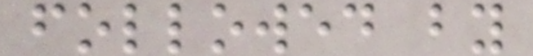followed by
